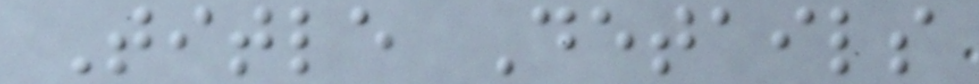Title Details
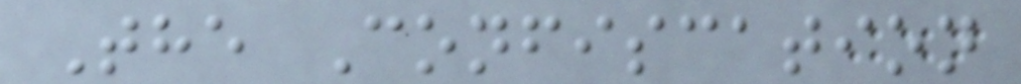The Confiscation
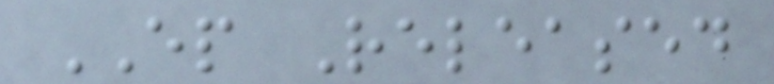EP Released
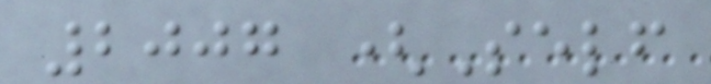2007 (Self
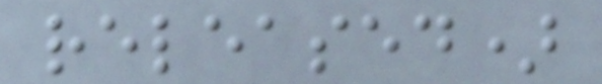released)
